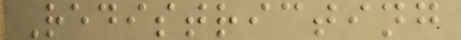Redistricting
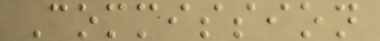Commission
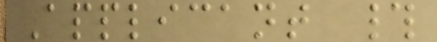Applicant #
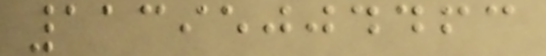11395004463
